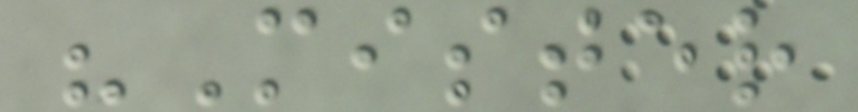"Mister
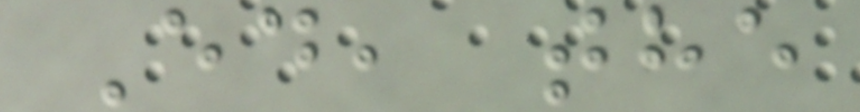Ed, the
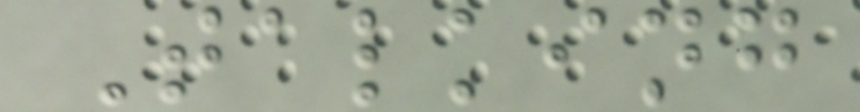Talking
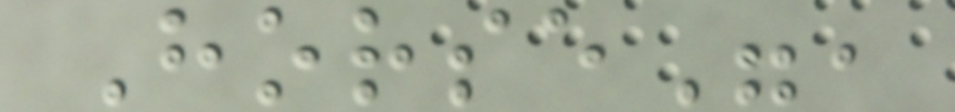Horse",
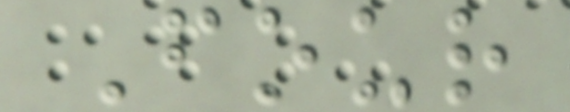Four
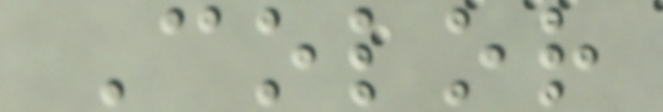Color
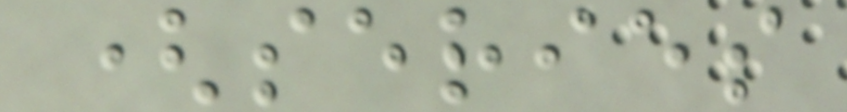(series
